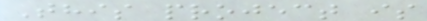This project is
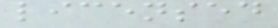licensed
